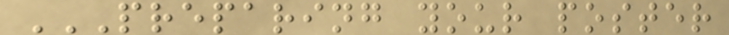PREPARING YOUR POSTER
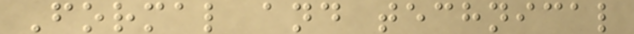Formal and technical
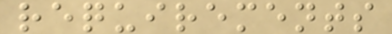requirements
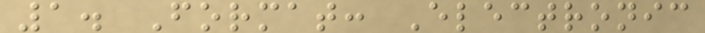1. Format: Electronic
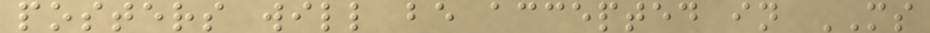posters will be accepted in MS
